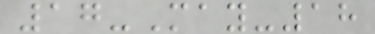17-May-18
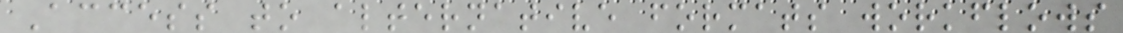Access to alternative formats workflows
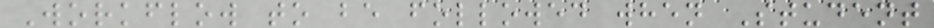Workflow to be followed when Student
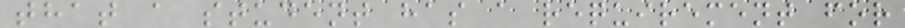that a student has a requirement for
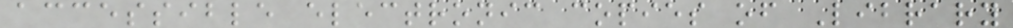accessible electronic copies of Library
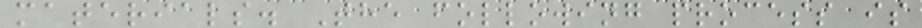materials. The following process is
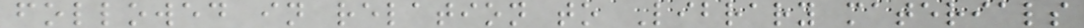followed in relation to Library materials
